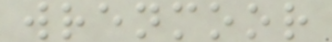wrenmoor
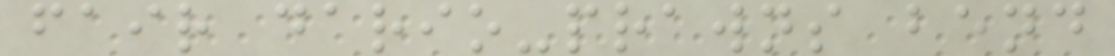fair dario-prawns bend
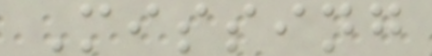Missing
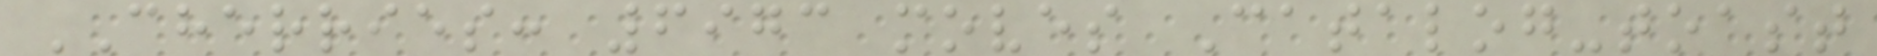CHERRIES: 6973 moves Catalog-toast
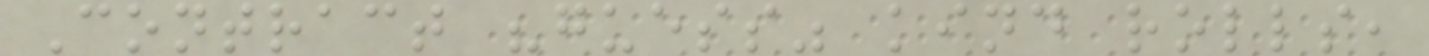Contract "guess" kind rolls,
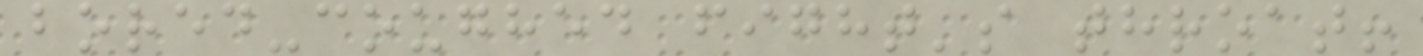bored-coughed fight's throat!
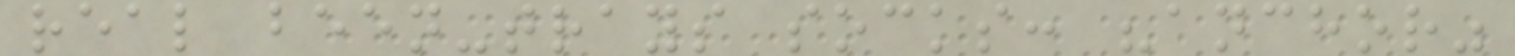real been-trays socks: "anchor"
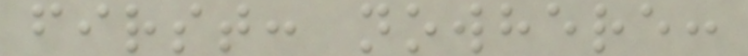first: nowhere:
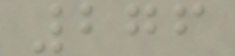276
